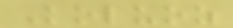Koluoz
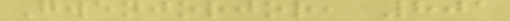Gwenjorjor, 801
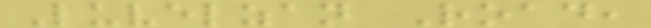Luvelzan Road,
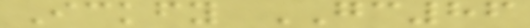Ickfy GC86
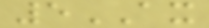5AX
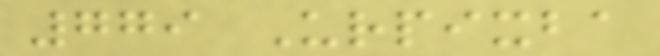779 Urpixba
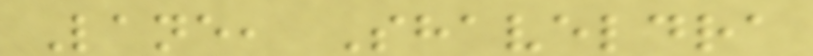Lane, Shaveldra
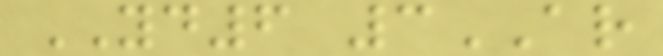YD6 3AR
